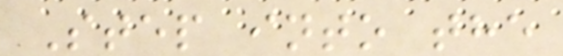Step into the
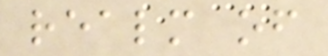realm of
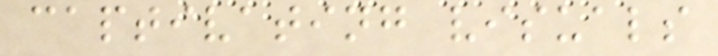captivating visuals
